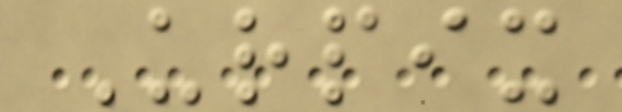Urpix
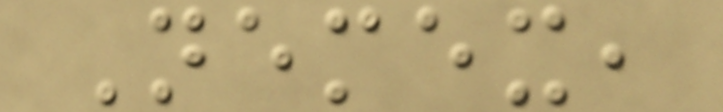Nemex,
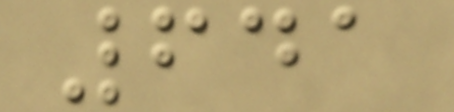641
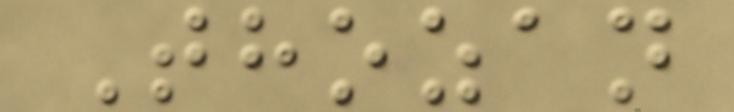Thozan
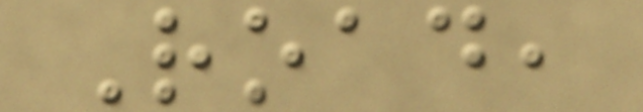Road,
